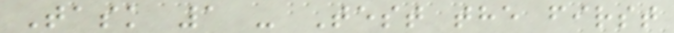Task 1 - Test the first
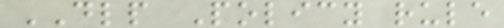DLP Policy rule
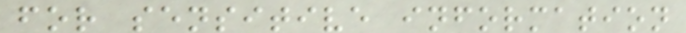for sensitive information
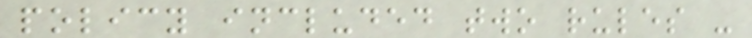policy included two rules -
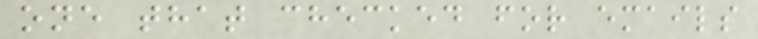one that checked for emails
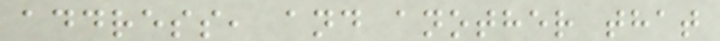address, and another that
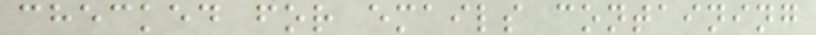checked for emails containing
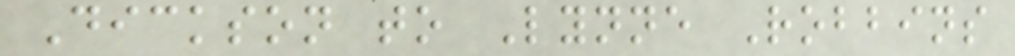Dickson to Lynne Robbins
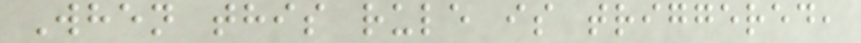When this rule is triggered,
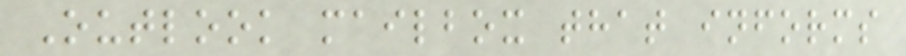Outlook mailbox that informs
